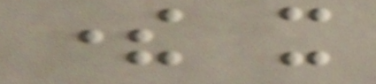there it
